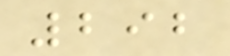292
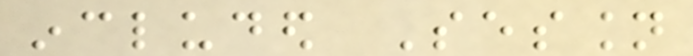included Session
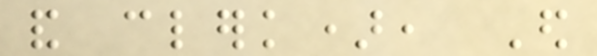and clerk), Ed
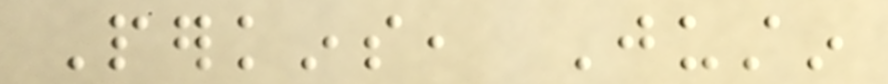Perkins, Justin
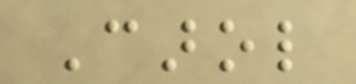Carol
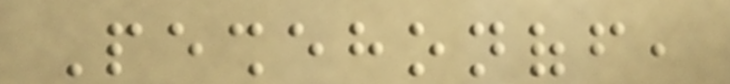Peshehonoff,
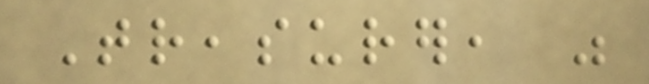Treasurer, was
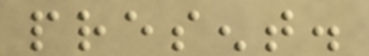present.
